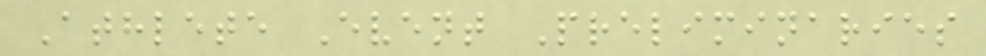Athlete Event Preliminaries
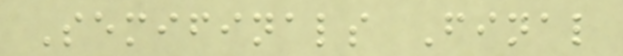Semifinals Final
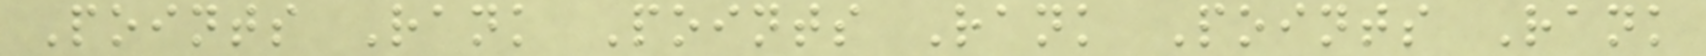Points Rank Points Rank Points Rank
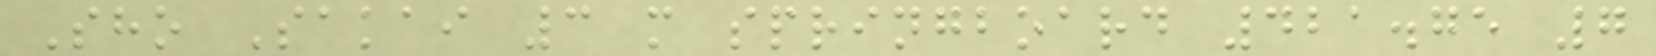Sho Sakai 3 m springboard 421.75 7
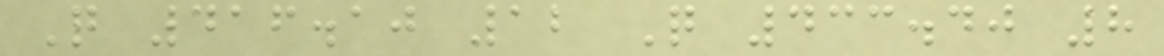Q 416.10 12 Q 433.40 8
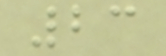23
